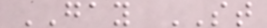GAY ST
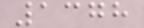1378
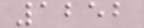1252
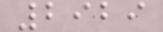2929
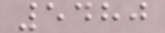5480
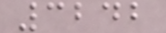3242
